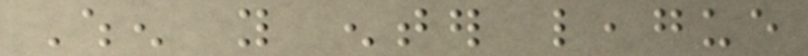When you enter league
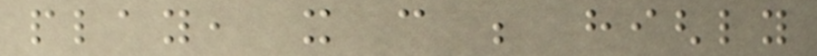play, it can be highly
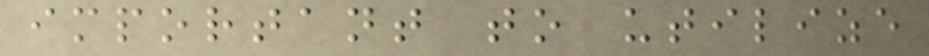important to utilize
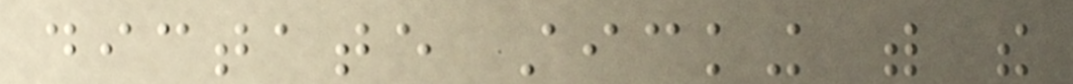dictate sticking with the
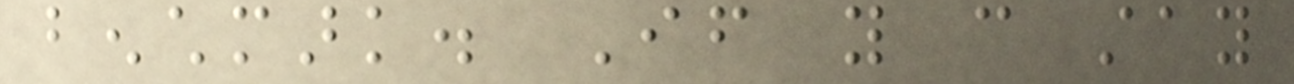benchmark. If you can stay
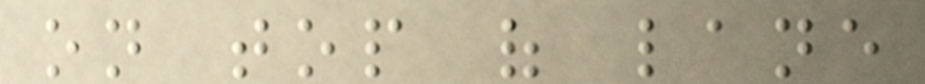on top of lane
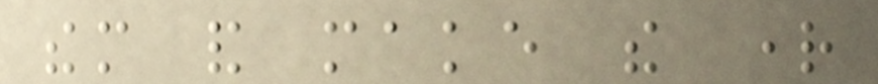them and make the right
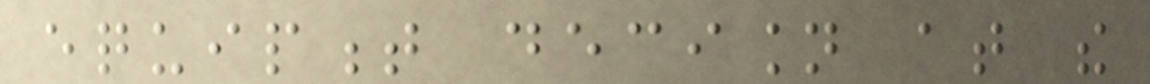equipment decision at the
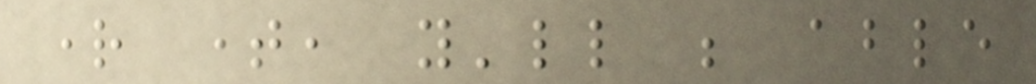right time, you'll be able
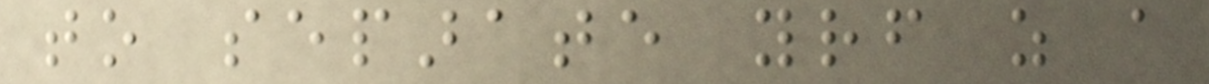to separate yourself as a
